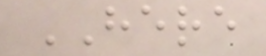HERE
